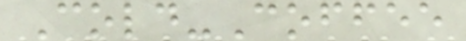Cold-Coffee
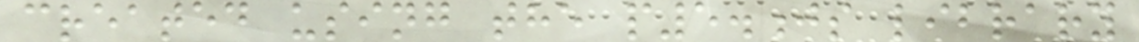created using the p5.js library
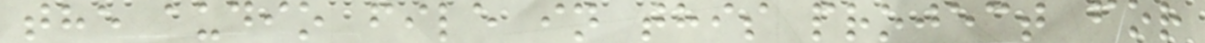the audio file in this project for
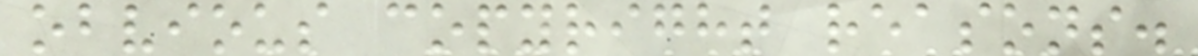obvious copyright reasons.
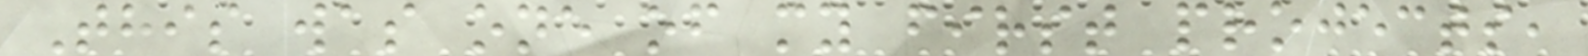This was one of my first projects,
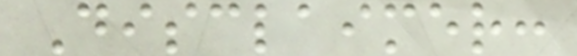Disclaimer:
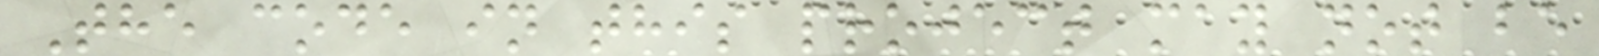The code in this project may not be
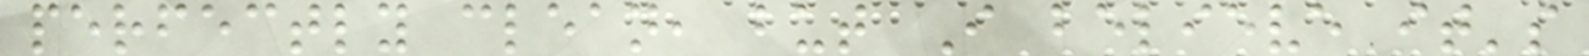perfectly clean, but I believe it's
